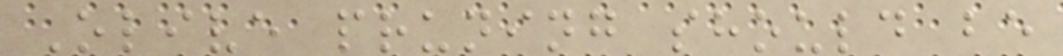Olive pruning should be
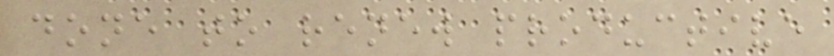done to renew productive
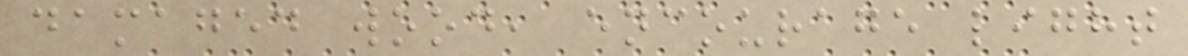damaged wood, encourage light
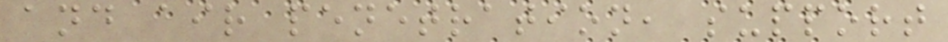and air penetration, support
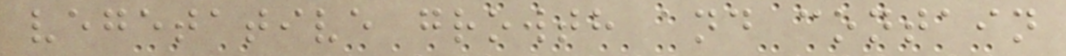vegetative growth and contain
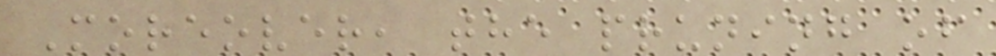Moreover, the pruning of
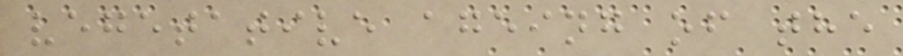vegetative ageing of the
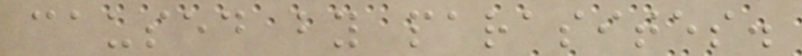caused by parasites.
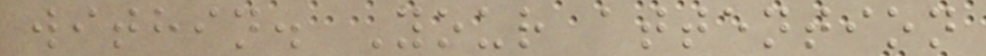within. Your attention
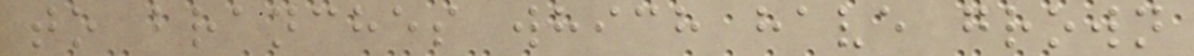to branches which have grown
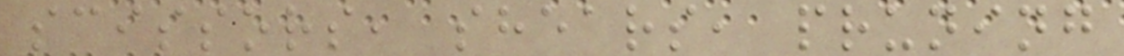scissors, shears, pruning
